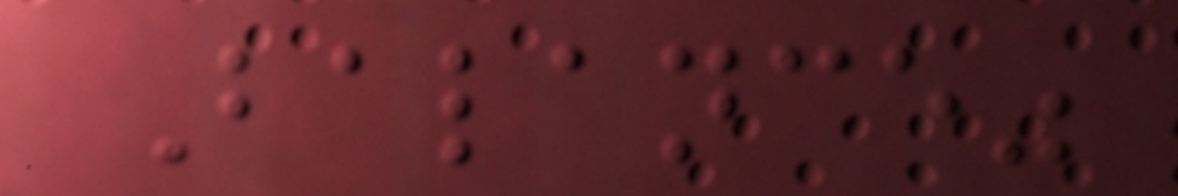Balance"
